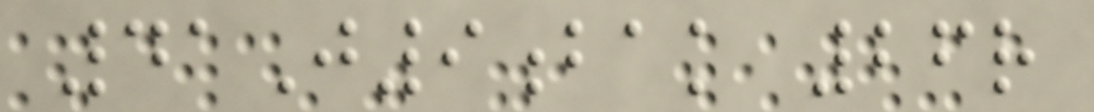41J9bak 26r
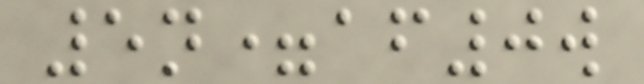5n=af0w
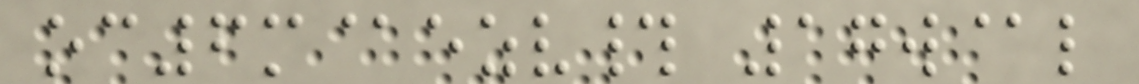oc6m@ezv# 17w@l
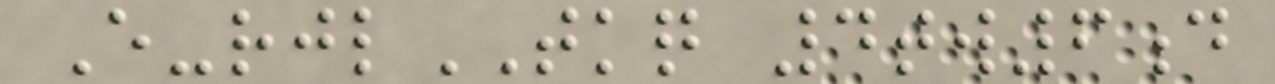E-rjlTKQ 4tw6d
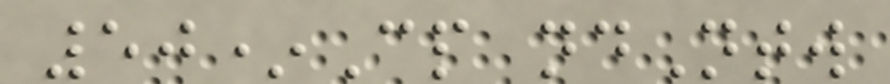50*Cp ndNtw
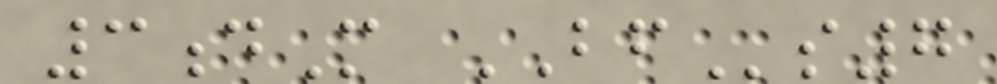3dM BFs7
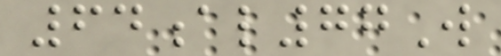64al77W
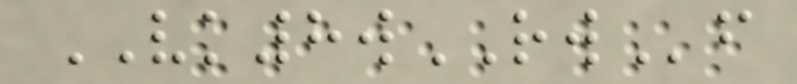VK8wRWf
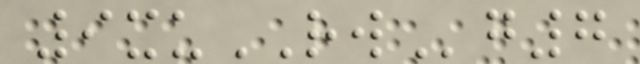9xuRWg7
